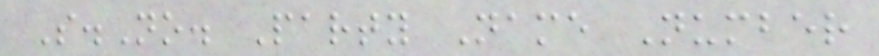S.No. Party Name Number
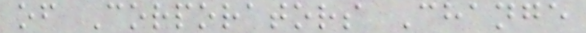of Corporators Change
